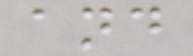and
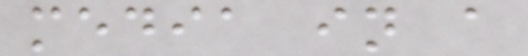media in a
